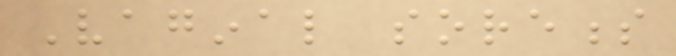Vaginal soreness
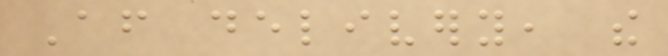After delivery, the
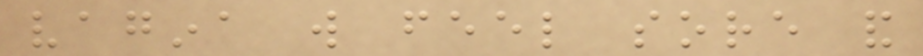vagina will feel sore and
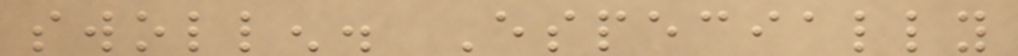swollen. Especially
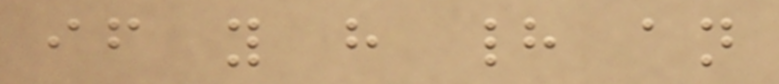if you have had an
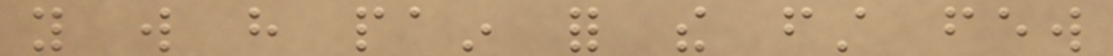you will have pain for the first few
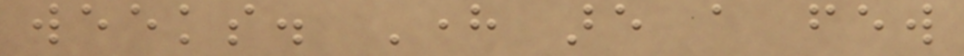weeks. Here are a few
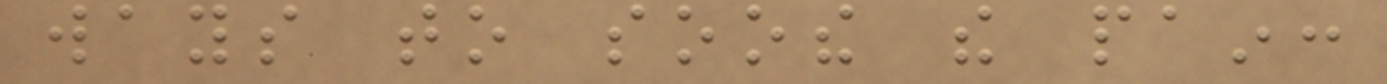ways to soothe the pain:
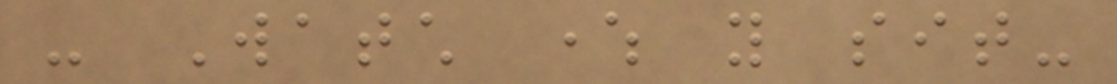- Watch where you sit-
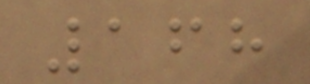168
